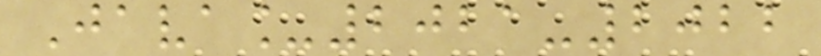Java_2021-2022
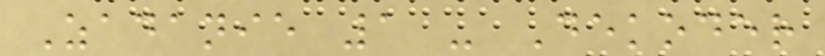Zadanie 1 - Dekoder
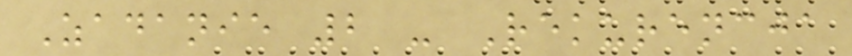Zadanie 2 - Rekurencja
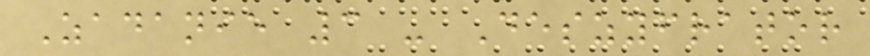Zadanie 3 - Deszyfrator
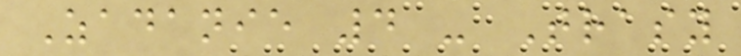Zadanie 4 - Trasy
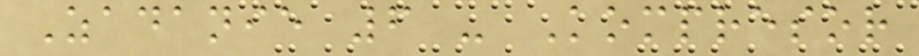Zadanie 6 - Kompresor
